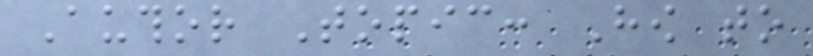Author Topic: How to
